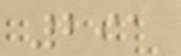291
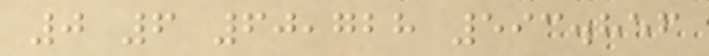0 6 60,728 593.856
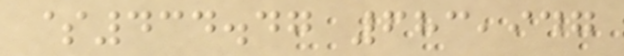$434.47 683,947
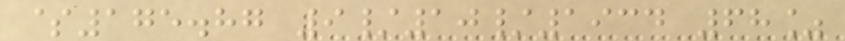$175.87 9/10/1934 68%
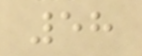58
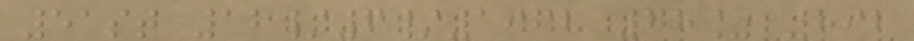51st 12/6/1962 78% 892
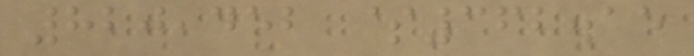820,452 $362.15
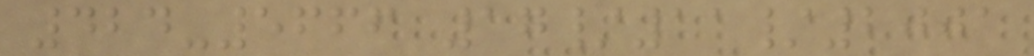424-5666 17/11/2001
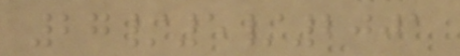27/5/2001
